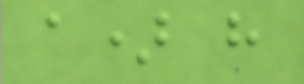a) have
